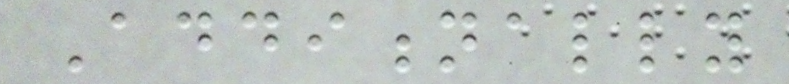Additionally
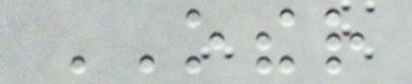OTHER
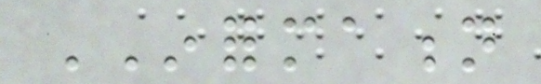INFORMATION
